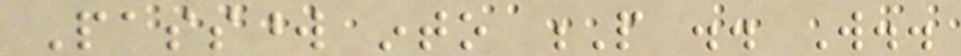Password into P .. Will..
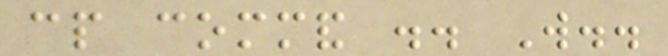cp command .. Will..
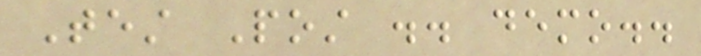Test Post .. demo..
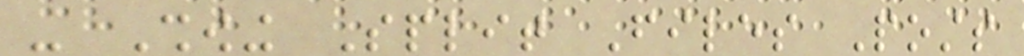- Showing Split Files Posts
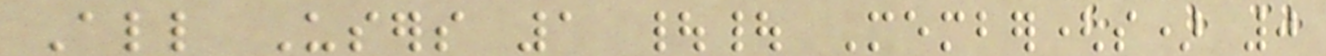All Users 1 || Member(s) 0
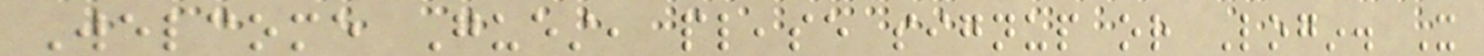Welcome Guest, please signup or Login. It
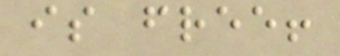is free!
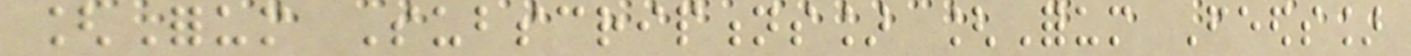[Forum Subscriptions] [Forum Feeds]
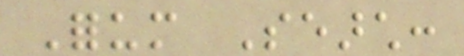Forum Search:
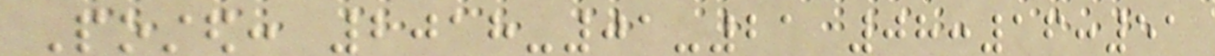Posted: 2018-01-21 08:16:51
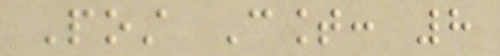Post Count: 8
